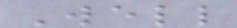Well
